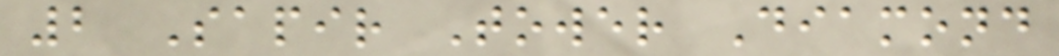2 Sapir Tower Diamond
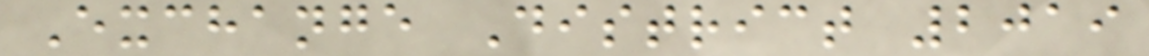Exchange District 2019
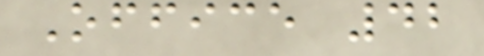Office 42
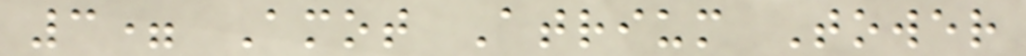3= Amot Atrium Tower
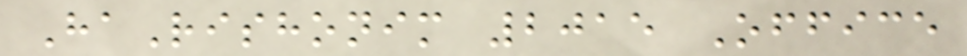HaRishonim 2015 Office
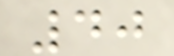40
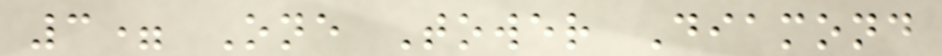3= One Tower Diamond
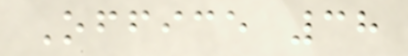Office 38
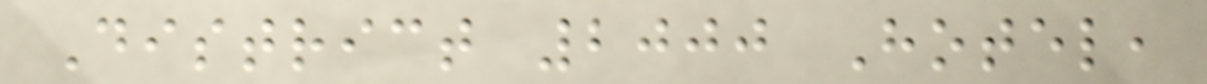District 2000 Hotel,
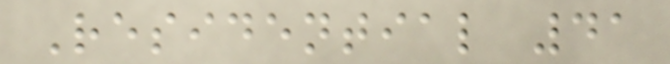Residential 41
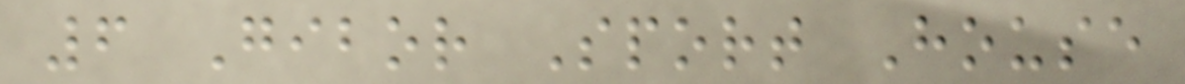6 Gibor Sport House
